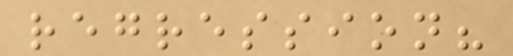regression?
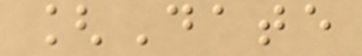[Date
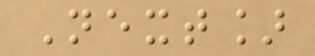Next]
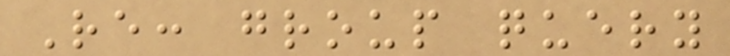Re: group query
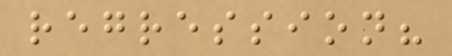regression?
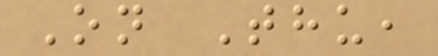On Thu,
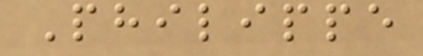Philippe
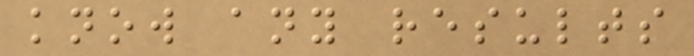know any results
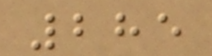285
